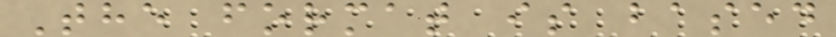The format is based
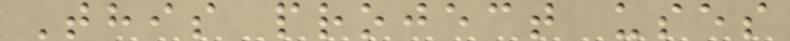This project uses
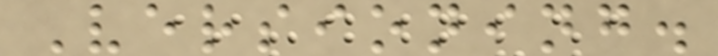Versioning.
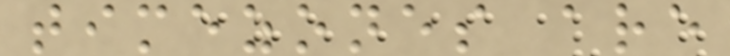timezones are
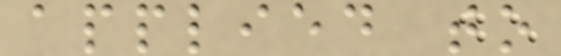applied to
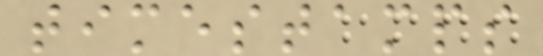timestamps
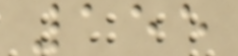155
